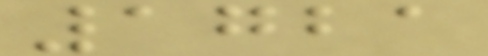1721
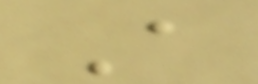A
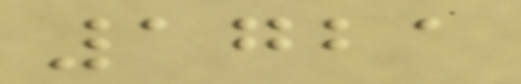1721
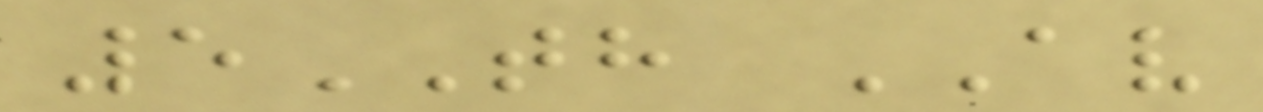5TH AV
